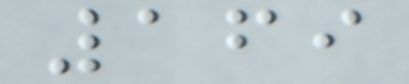169
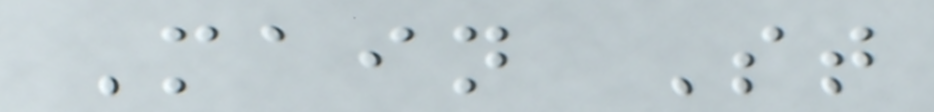Main St
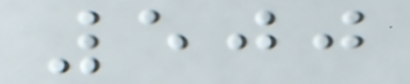500
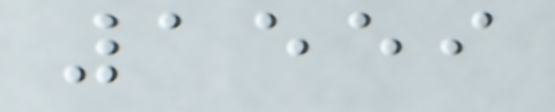1559
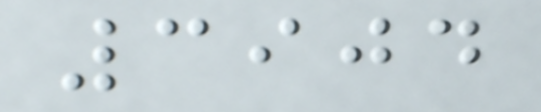3904
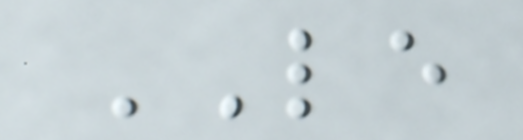LE
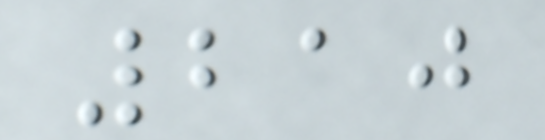210
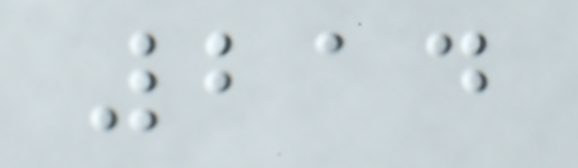214
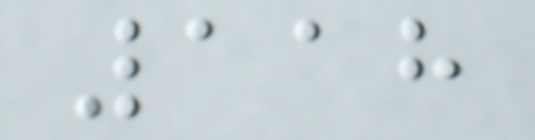118
